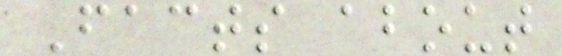Facts about
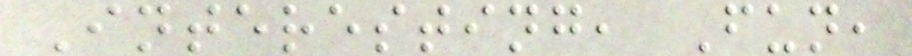Interesting, Fun,
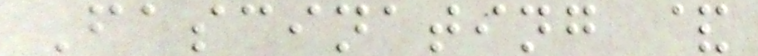Fascinating &
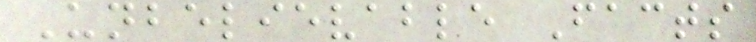Unbelievable Facts
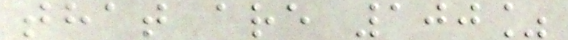that are 100%
